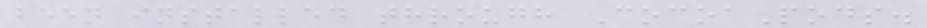been installed through CocoaPods.
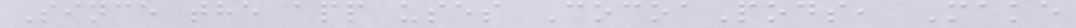Since the app uses CocoaPods, Make
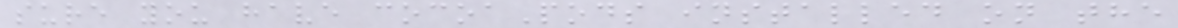sure you have cocoaPods installed on the
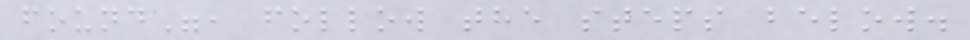found", follow the steps below.
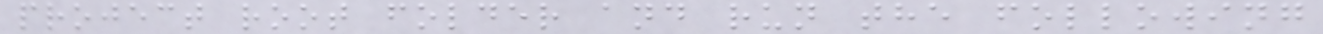project root folder and run the following
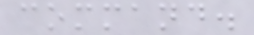command.
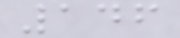146
